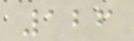126
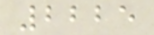2225
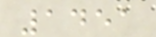1451
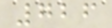726
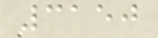3150
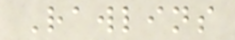Rawlins
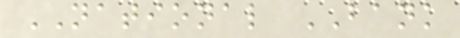NATIONAL BANK
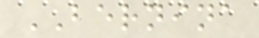BERNINA
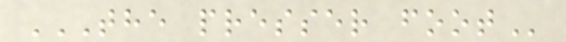THE PRESSER FOOT
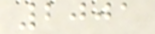2001
